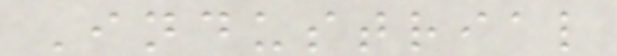Industrial
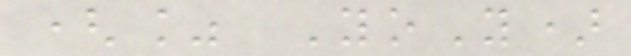(% YoY)
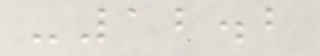-12.2
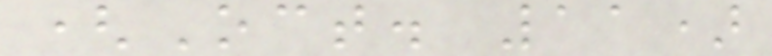(Oct. 11)
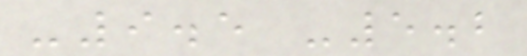-9.5 -5.2
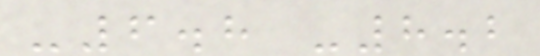-6.8 -8.2
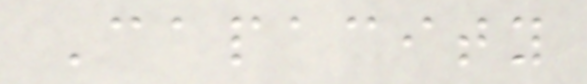Capacity
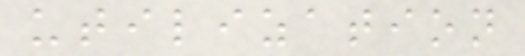utilization
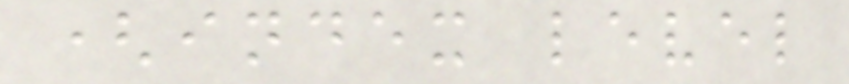(index level
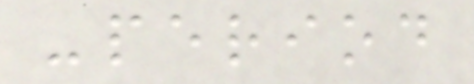-period
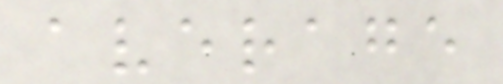average
